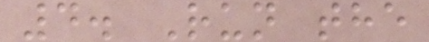4. Run the
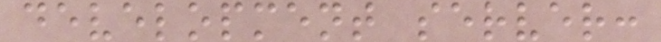development server:
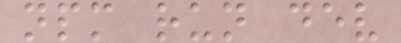npm run dev
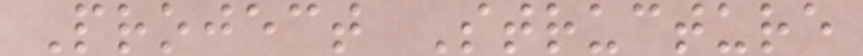Project Structure
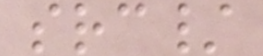src/
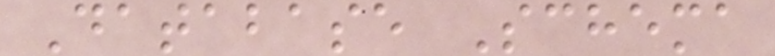Database Schema
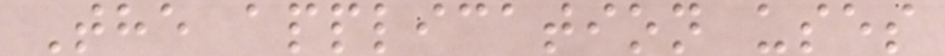The application uses
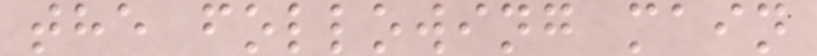the following main
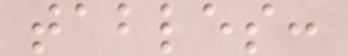tables:
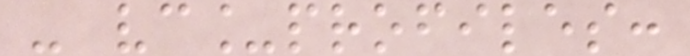- vc_profiles:
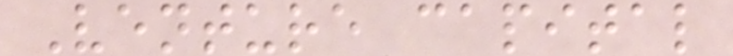Venture capital
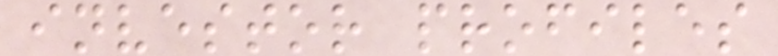investor profiles
